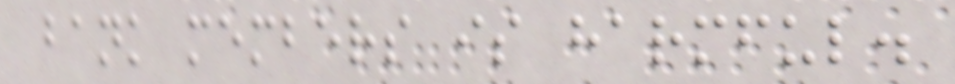bank members is harmful.
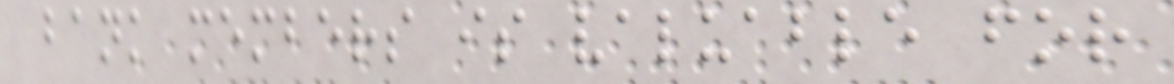bank members is valuable for
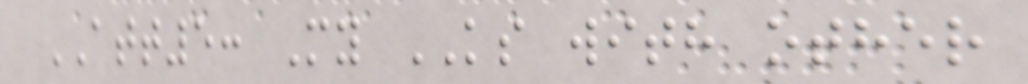ATT5: My KS with other
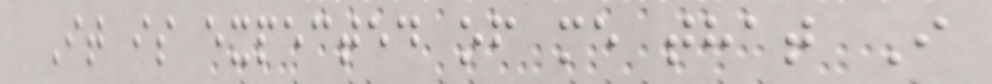It is expected of me that I
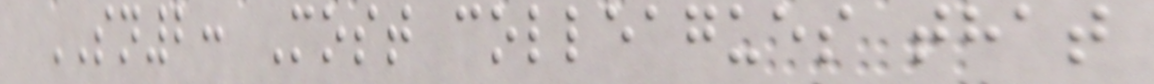SN2: Most colleagues that
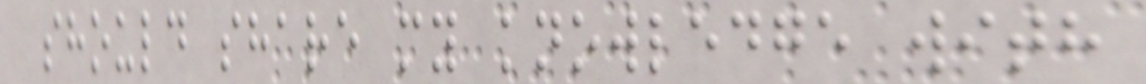should share my knowledge with
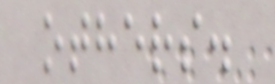others.
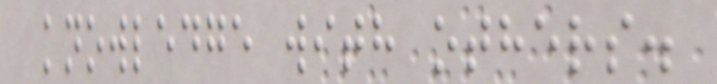knowledge with others.
